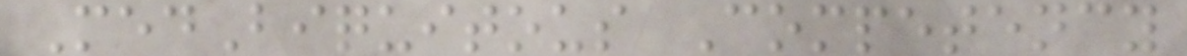MedBiquitous Competency
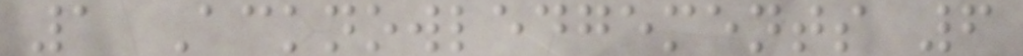1 Acknowledgements 6
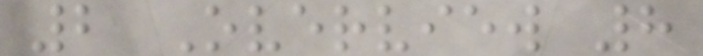2 Overview 8
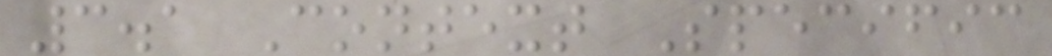3.1 Context Specific
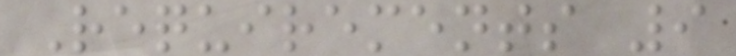Requirements 9
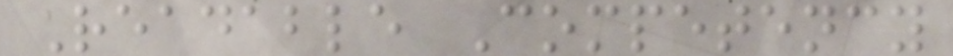Readable Competency
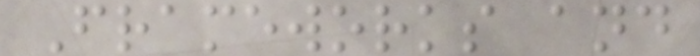Frameworks and
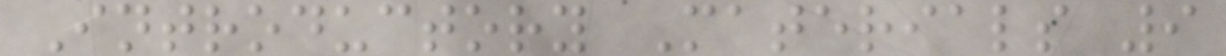Introductory Materials 9
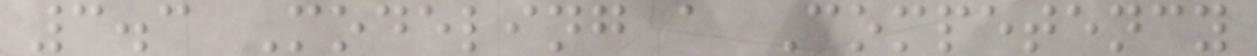3.3 Modeling a Competency
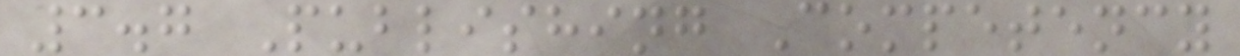3.7 Publishing Competency
